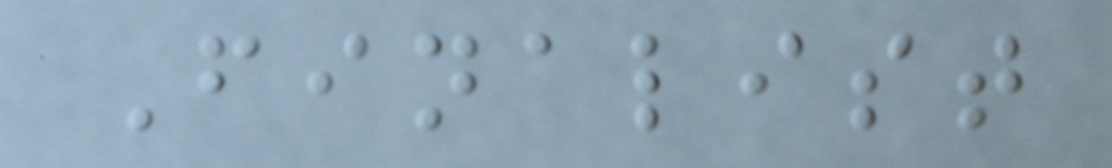Finalist
